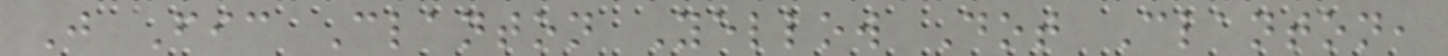J Fic Clanton Yellow Dot Clanton,
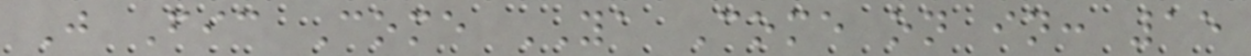J Fic Come YA Come on in: 15
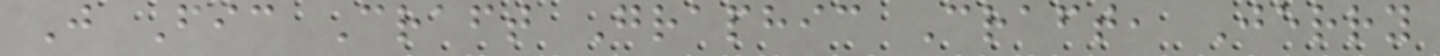J Fic Craft Graphic Craft, Jerry
